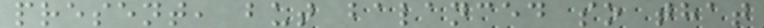present, but balanced so that
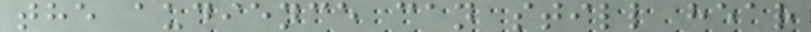the audience can still hear
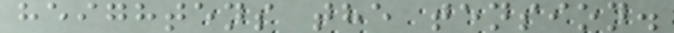heightens the tension.
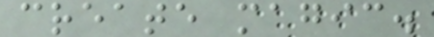create magic.
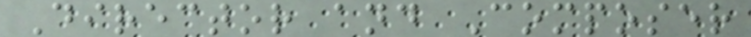Director and Composer
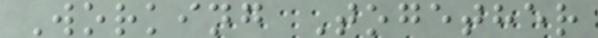Working Together
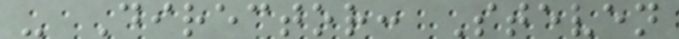- Director: Steven
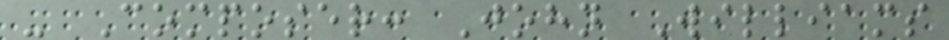- Composer: John Williams
